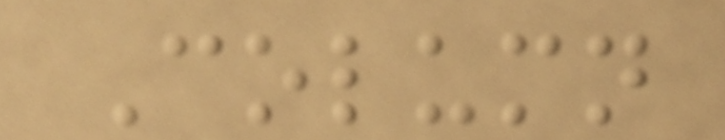Column
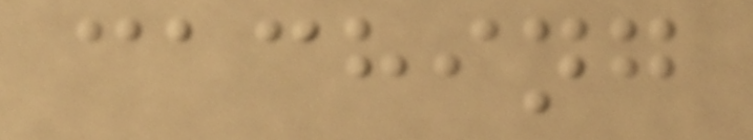caching
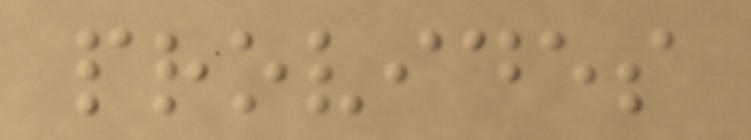provides
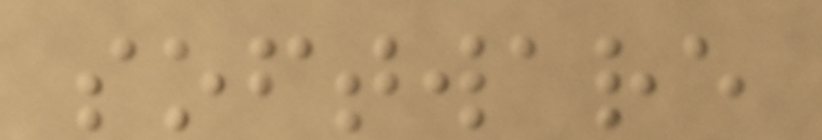software
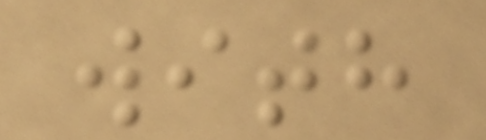with
